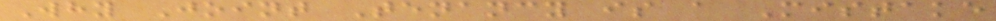Why Joint Tenancy is a Mistake
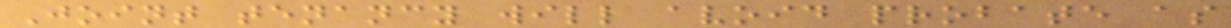Joint tenancy will avoid probate as
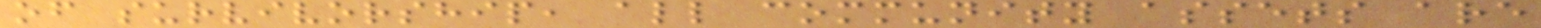of survivorship, all community assets are
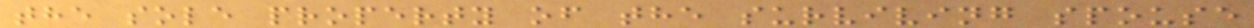the sole property of the surviving spouse
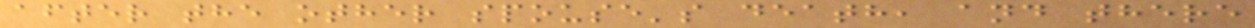after the other spouse's death, and there
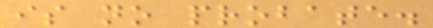is no probate.
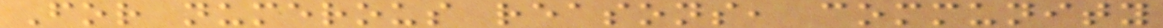For numerous reasons, community
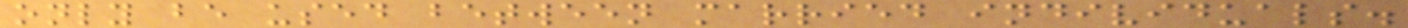only be used between married individuals.
